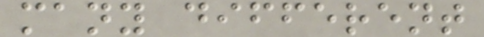many different
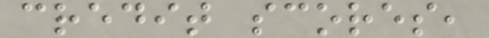credit scores,
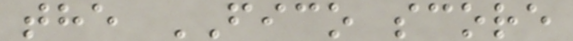the FICO score
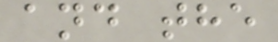and the
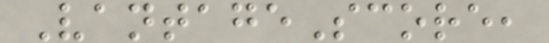VantageScore,
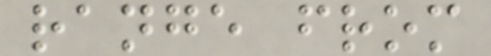range from
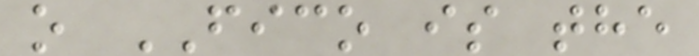o FICO is the
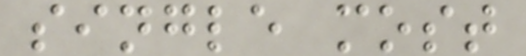single most
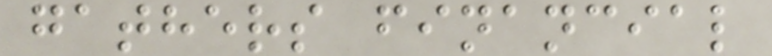gathers financial
